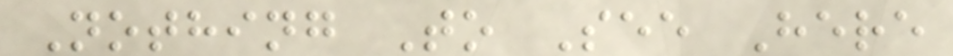Nothing To See Here
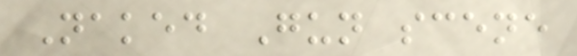Naked Gun scene
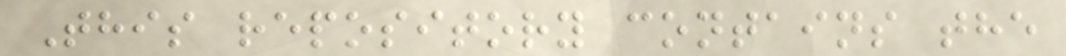This repository contains the
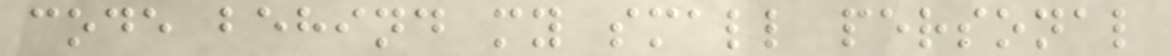code behind my small personal
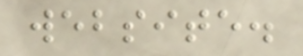website.
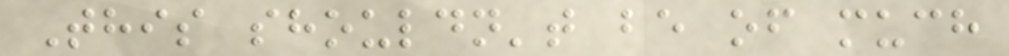This shouldn't be of much
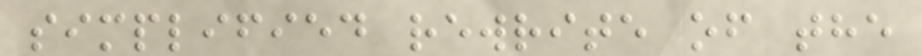simplified rewrite of the
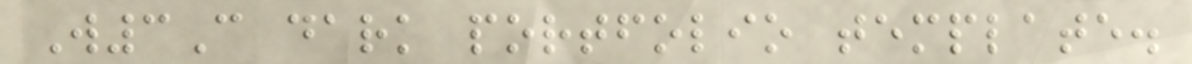W3C dark portfolio template.
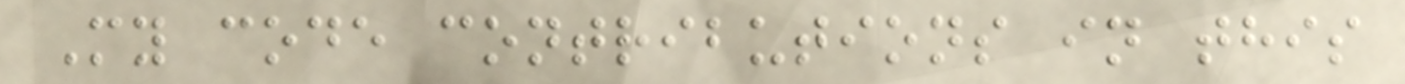My code contributions in this
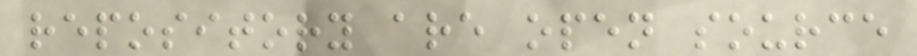repository are open source
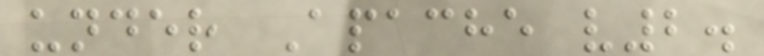under Apache v2.
